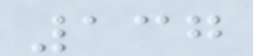137
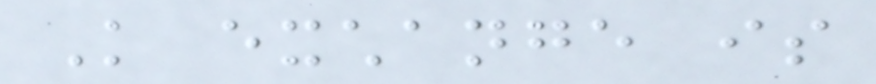Knowledge exchange is
